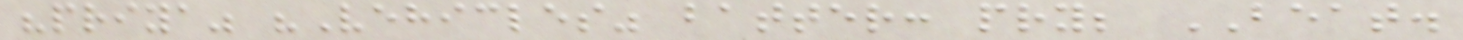"priya" "Vehicles" batter: pry; BEAT.
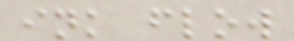ink flow
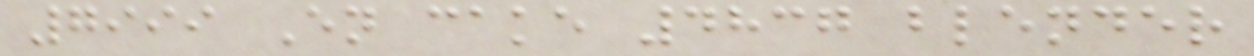7999 En cake 4837 blender
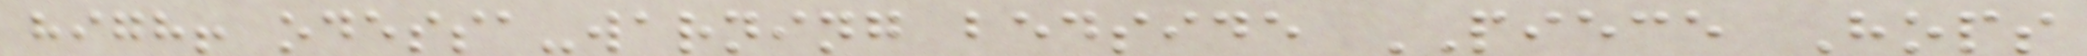high! odessa-warning bedside PIECE Hops
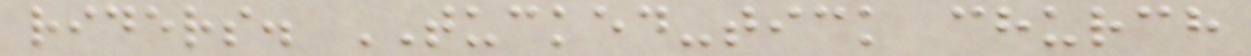riders. TUCKED-tick church
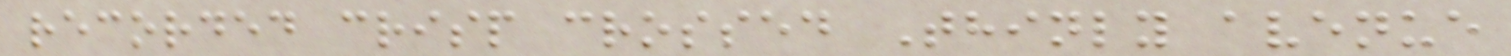recorded crisp crossed Thinly avenue
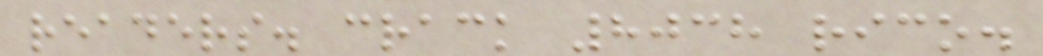readers. crack 8038 rico.
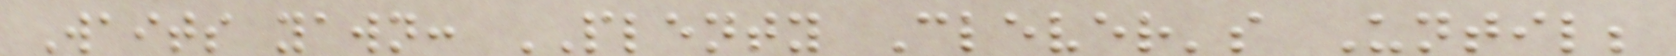Waits yawn: PLENTY Clever's Until;
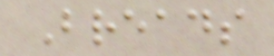Breads
